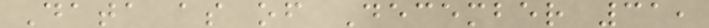Data as of December 31,
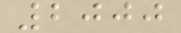2000
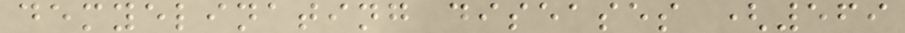demyelinating diseases (569
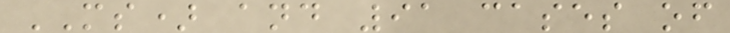MS) and 91 cases of
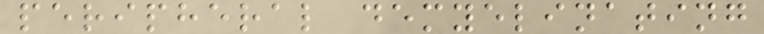peripheral demyelinating
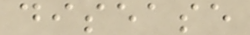disease
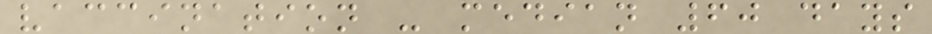vaccination - median 60 days
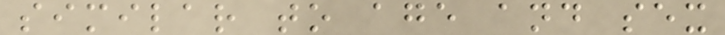similar to age and sex
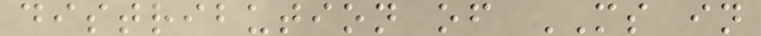distribution of MS in
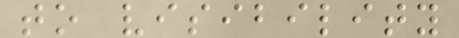to visibility
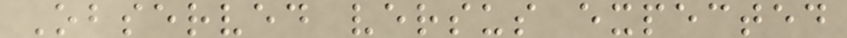Observed versus expected
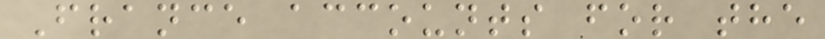France accounts for the
